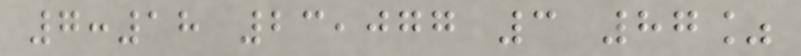7:18 23,077 3 87%
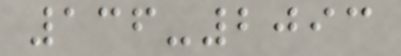136-2093
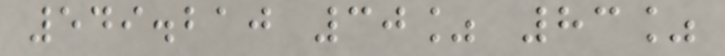549.210 30% 83%
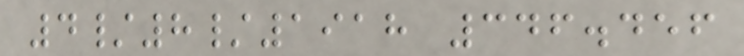4/8/1918 346.456
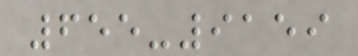655-9159
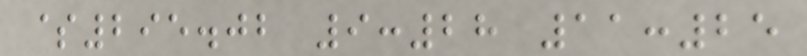$295.02 9:28 11:25
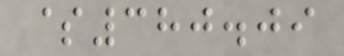$380.09
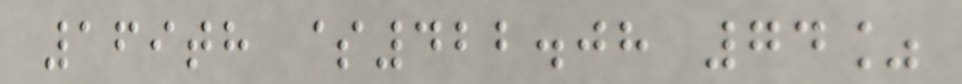169th $422.08 74%
